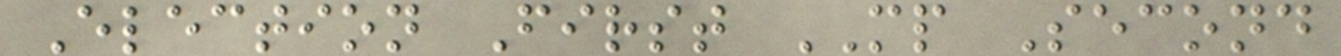Election First MP Second
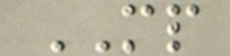MP
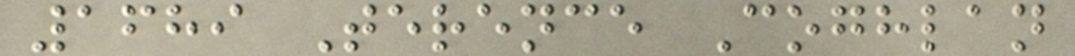1689 Terence Coghlan
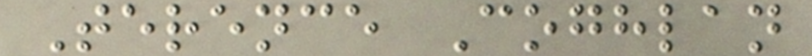Terence Coghlan
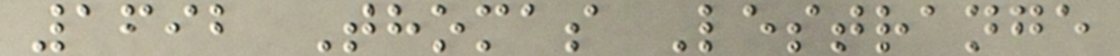1692 Thomas Lestrange
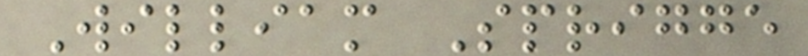William Sprigge
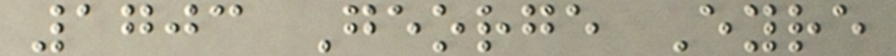1703 George Eyre
